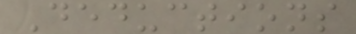Deductions
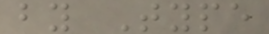by Type
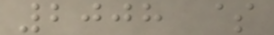2008 $
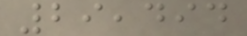29,494
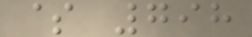$ 798
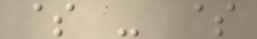$ - $
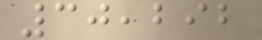30,292
